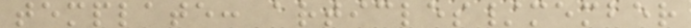template: articles/member
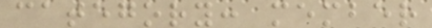category: member
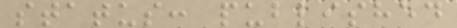status: published
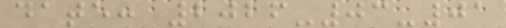date: 2026-03-01
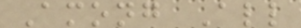Among All
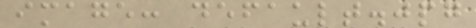image: default.jpg
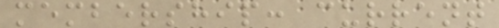membership: current
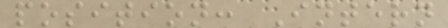position: Intern
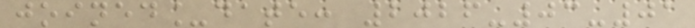joined_date: 2026-03-01
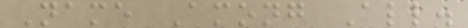Name Among All.
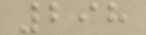298
